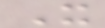It
